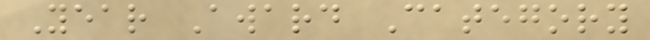Year Award Category
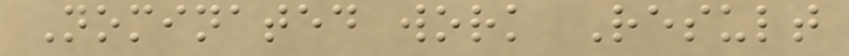Nominated work Result
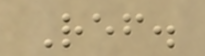Ref.
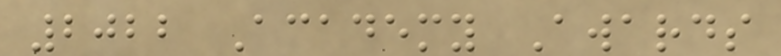2022 Academy Awards
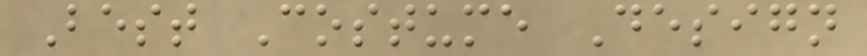Best Costume Design
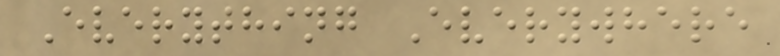Everything Everywhere
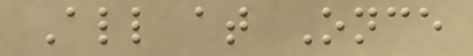All at Once
